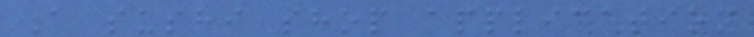A sushi shop application
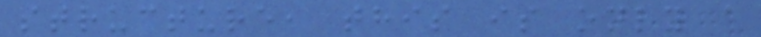structure, this is only a
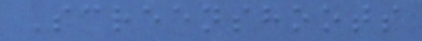Screenshoots
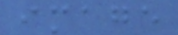image
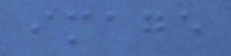image
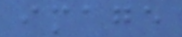image
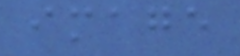image
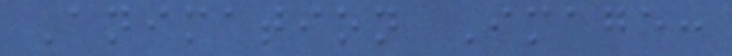Animation Image:
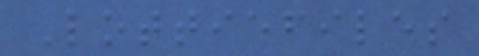Lottiefiles
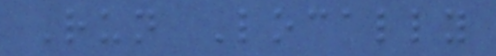Run Locally
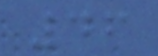46
